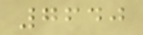7640
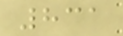831
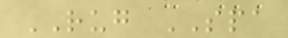RUG SPA
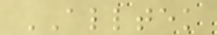ALLTEK
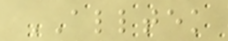ALLTEK
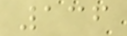136
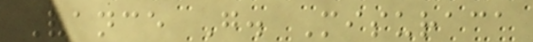Vance G. Misuraca
